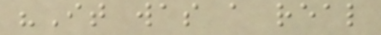"It was a real
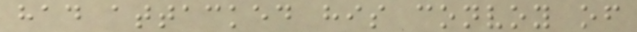had attacked his convoy of
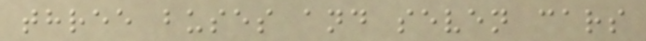three buses and seven cars
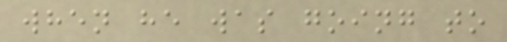when he was going to
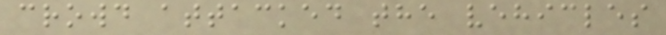crowd attacked the vehicles
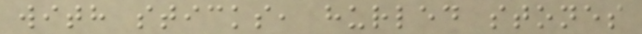with sticks, hurled stones
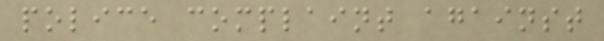police complaint against
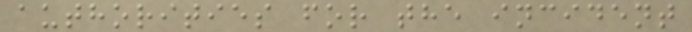authorities for the incident
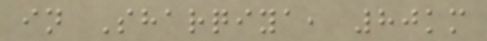in Sharqiya, 80km
